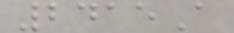2415A
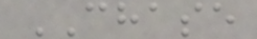CHASE
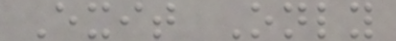Exit Only
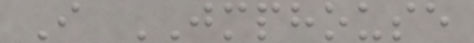I JMPHOUSE
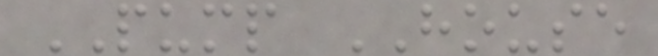PUMP HOUSE
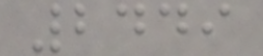2449
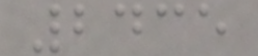2435
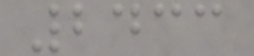2433
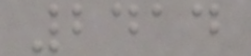2414
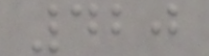420
